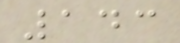143
